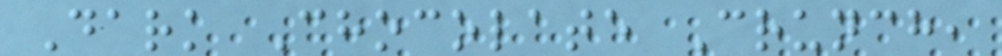Dark Chocolate Crunch,
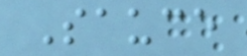Sauce
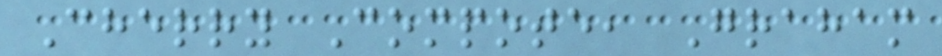Cherry Compote, Graham
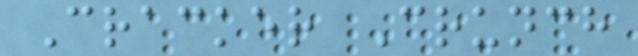Cracker Crunch
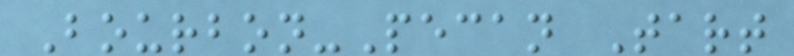Bourbon-Pecan Tart
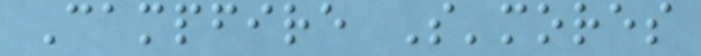Campfire S'mores
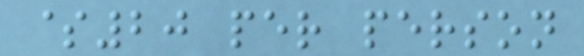$20 per person
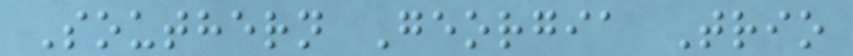Southern Georgia Trio
